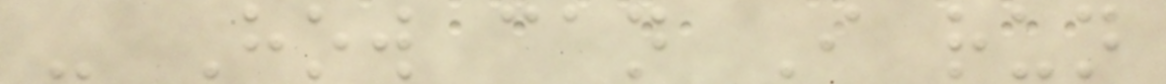- How can I run
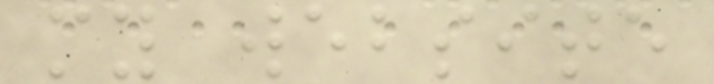my website
